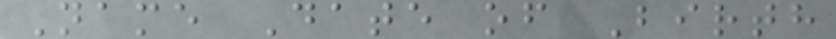Name Date of Birth
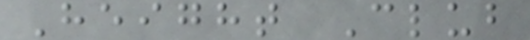Height Club
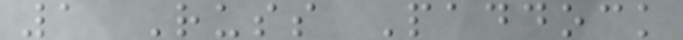1 Russ Paddock
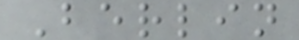Berlin
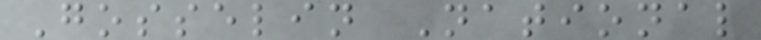Gosselin National
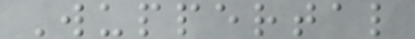Wuppertal
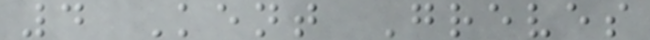4 Kent Greves
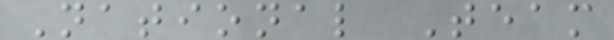National Team
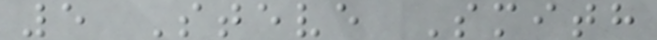5 Steve Smith
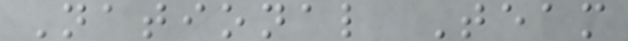National Team
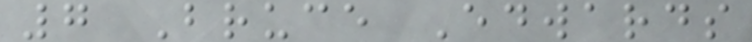7 Bruce Edwards
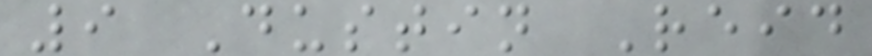9 Dustin Reid
